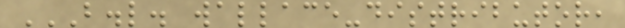B.L. WALLACE-DISTRIBUTOR,
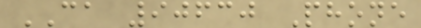CA 90630 Phone
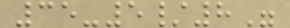35-5/8"
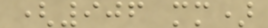(906 mm)
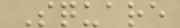Square
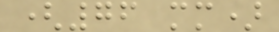(76 mm)
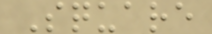Square
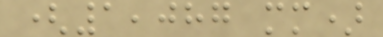(1,087 mm)
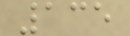135
